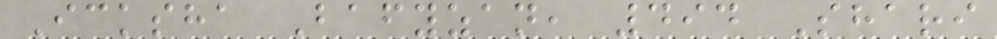Icksha Bafyzan, 494 Shari
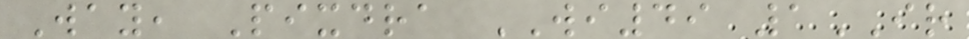Way, Pixdra WI49 1IR
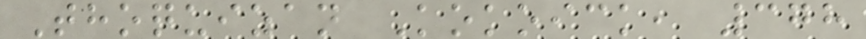Thoquizan Kokoick, 378
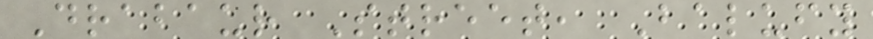Drabaur Street, Balufy
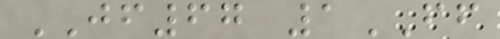JF67 1FF
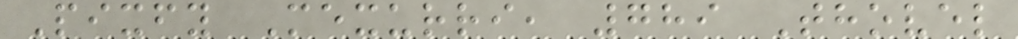Pixfy Mexurri, 789 Thovel
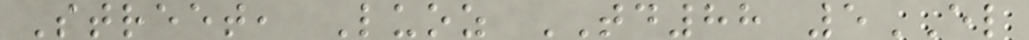Street, Luoz TD88 5EL
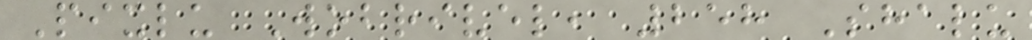Pixlu Wobrivel, 258 Shalu
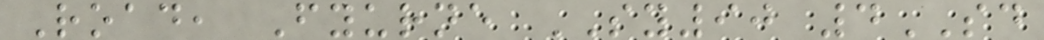Road, Fyurne SY90 4SD
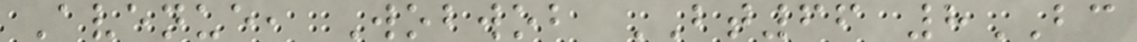Avenue, Wobwob BT66 8BC
